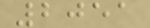2051
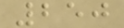250
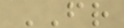FR
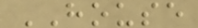HOUSE
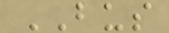BUS
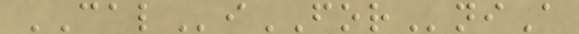CALiFORniA
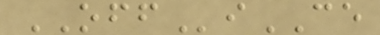OFFiCE
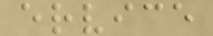ervice
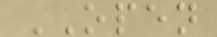OPEN
